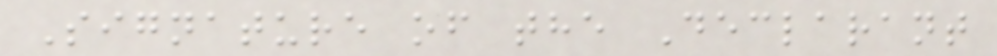Signature of the Declarant
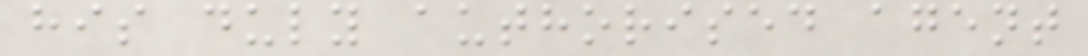his duly authorised agent
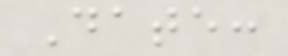Date:
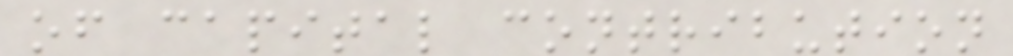of capital contribution
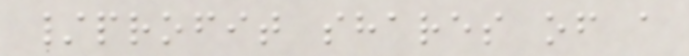/profit shares of a
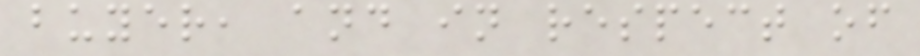buyer, and in respect of
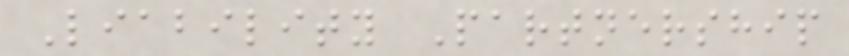Liability Partnership
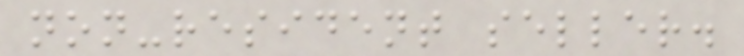non-resident seller.
